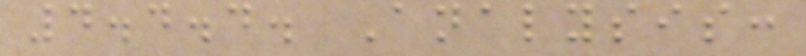4.4.4. Analysis:
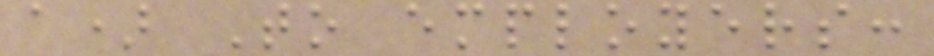a) To employers:
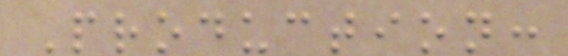Production:
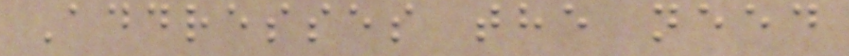Addresses the need
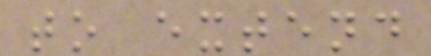to extend
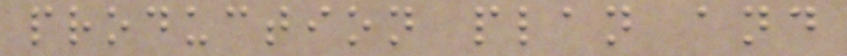production plan and
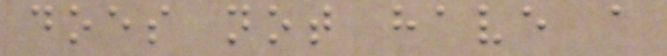does not have a
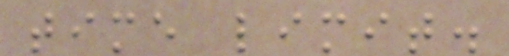time limit.
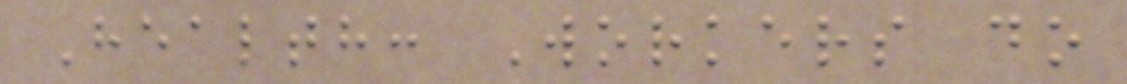Health: Workers do
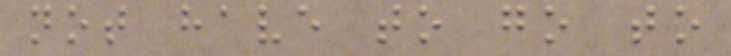not have to go to
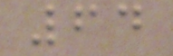64
